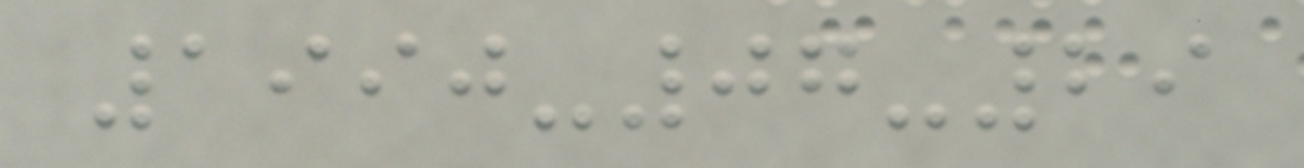1990-07-29
